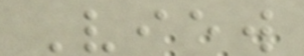View
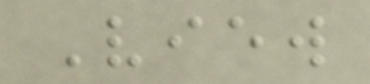View
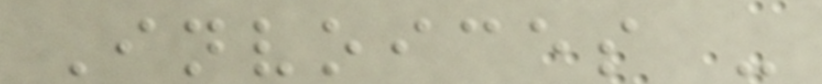Invoices -
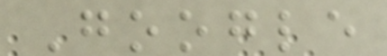Google
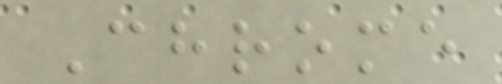Chrome
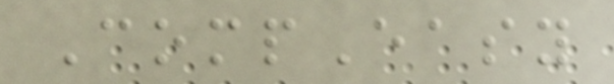CompEasy
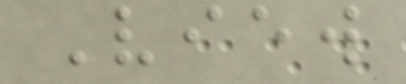View
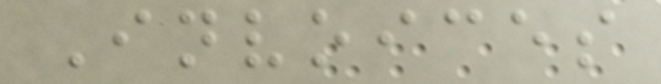Invoices
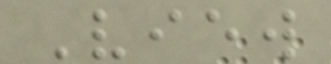View
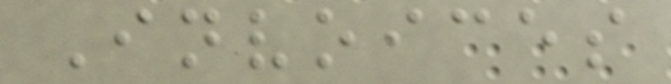Invoices
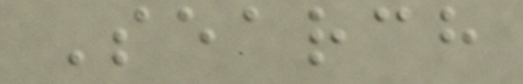Search
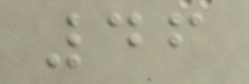46
